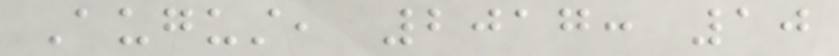August, 2017: 10
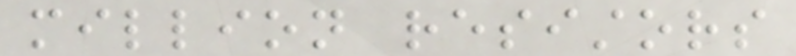million resistors
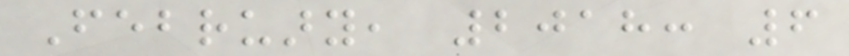February, 2018: 6
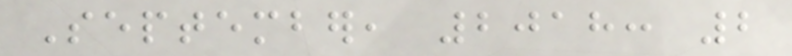September, 2018: 2
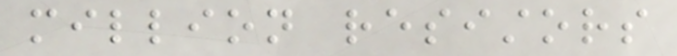million resistors
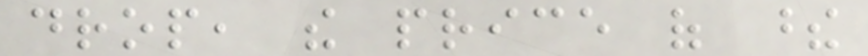drop, the price of these
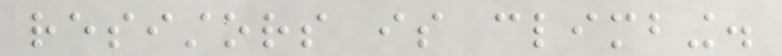resistors is climbing.
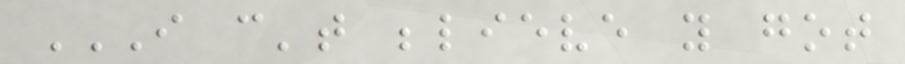I CAN'T BELIEVE YOU GOT
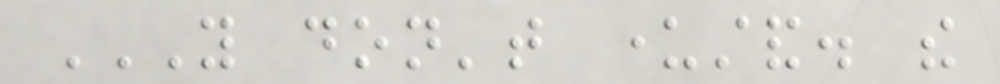YOU DON'T UNDERSTAND. THE
